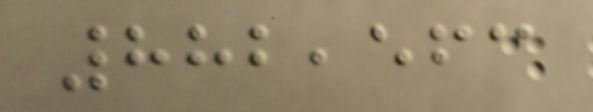882,563
